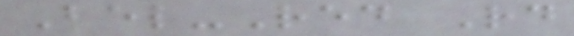Bel-Red Rd
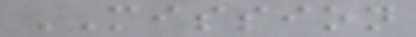MISSION
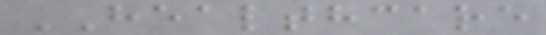HEALTHCARE
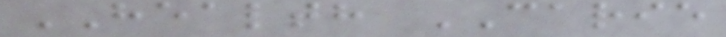HEALTH CARIE
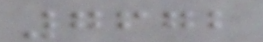7672
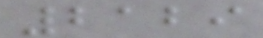2129
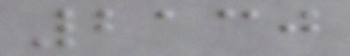2130
